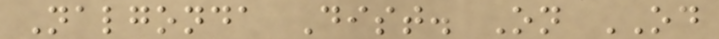Nalgonda Dist. On OD
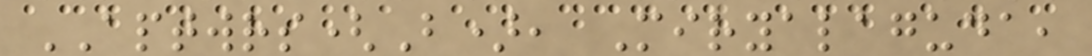APTWRS(B), Miryalaguda,
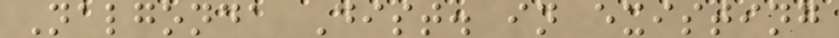Nalgonda Dist. in existing
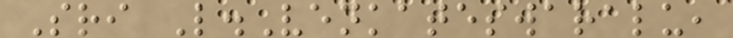Sri L.Venkateswaralu,
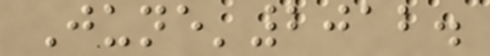June'2012.
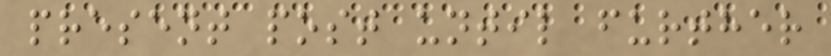present post until further
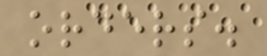orders.
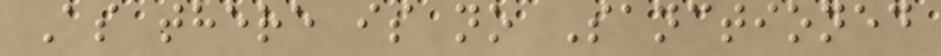As there is no Sanctioned
